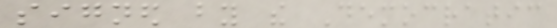signed by the Democratic
